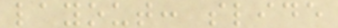layout: slide
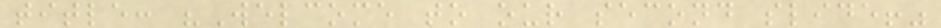title: "Welcome to our second slide!"
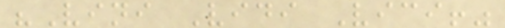"Vini Vidi Vici!"
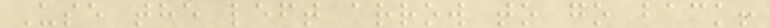Use the left arrow to go back!
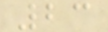23
